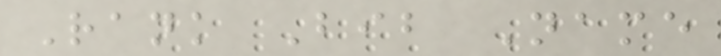Rank Bib Name
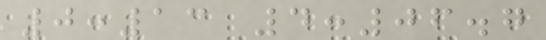0:13 4:06.7
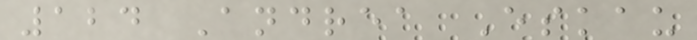124 Andrea Eskau
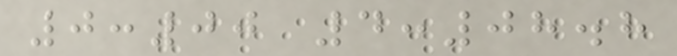0:00 4:08.8
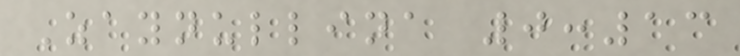Zaynullina 0:13
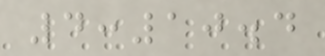4:10.4
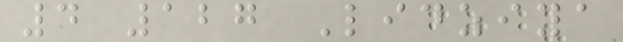4 127 Lidziya
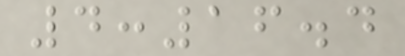4:16.4
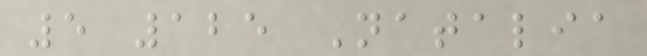5 125 Natalia
